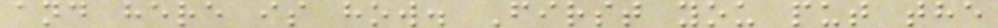and here is how. First you put the
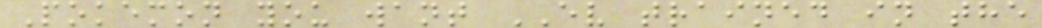Pokemon you want EV trained in the
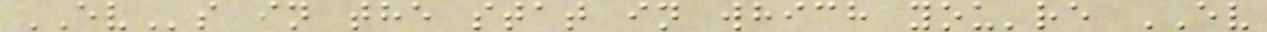EVs in the stat in which you're EV
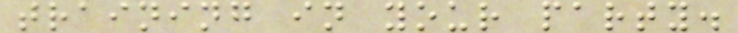training in your party.
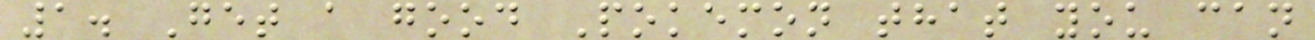1. Get a good Pokemon that you can
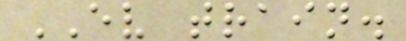EV train.
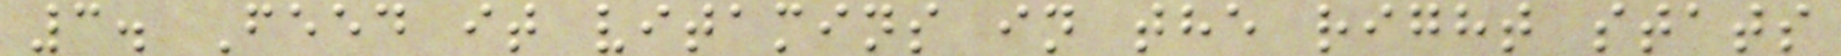3. Feed it vitamins in the right stats
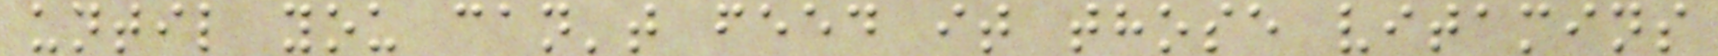until you can't feed it those vitamins
